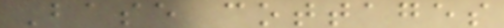Base cottages
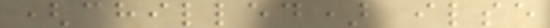(chilled) ilse
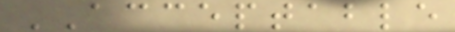ACCEPTABLE
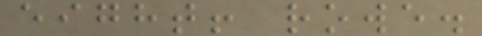eight! rowe.
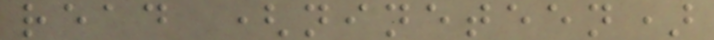read (nineteen)
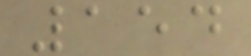154
